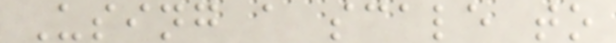Using a scale to
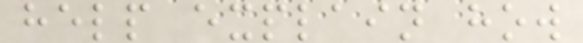help explain how
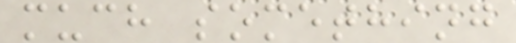much something
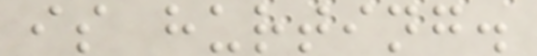is hurting.
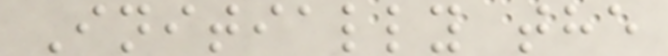Initially the
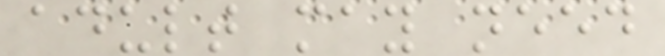adult may need
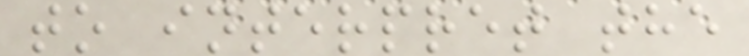to interpret the
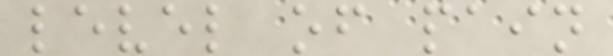level of pain
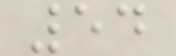54
